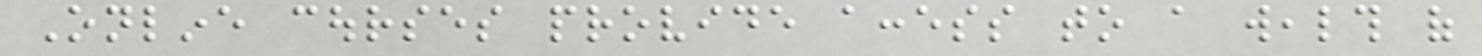Online courses provide access to a wealth of
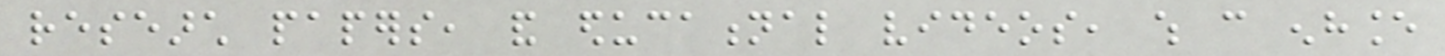research papers, and educational videos, which can enhance
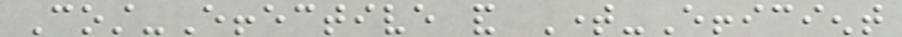Cost-Effective and Time-Efficient
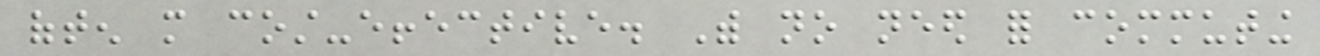often more cost-effective. With no need for commuting
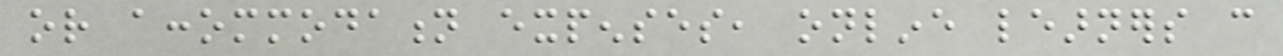or accommodation expenses, online learners can
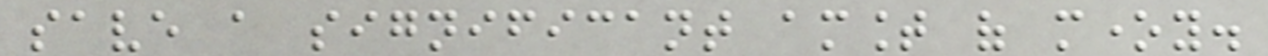save a significant amount of money.
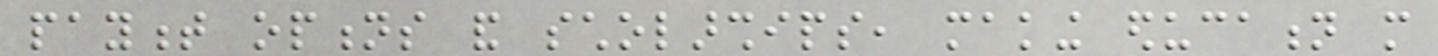payment options and scholarships, making education more
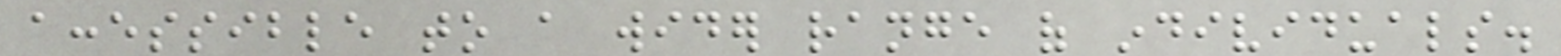accessible to a wider range of individuals.
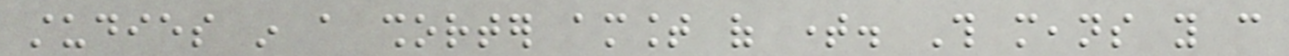studies in a shorter amount of time. This means you can
